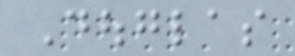Douglas
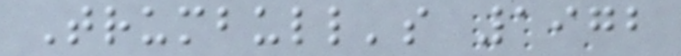Trumbull's 1972
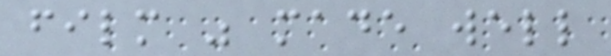film was made well
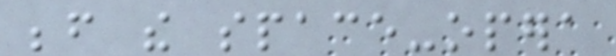before the space-opera
